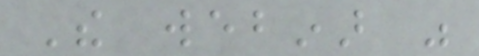The webinar was
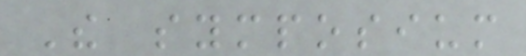The symposium
